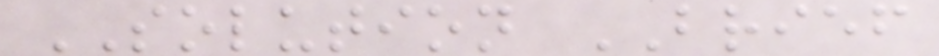SOLUTION BRIEF
